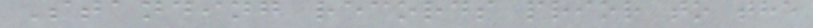Standing records prior to the
